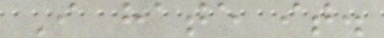I hate it.
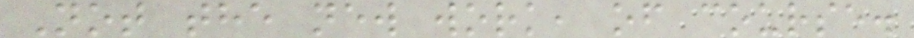Not the new work, of course.
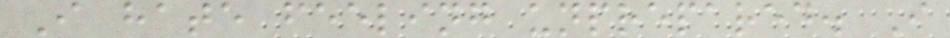I hate feeling unprepared. I
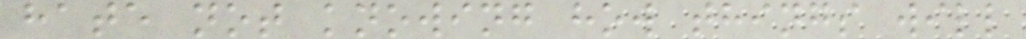hate not knowing how things will
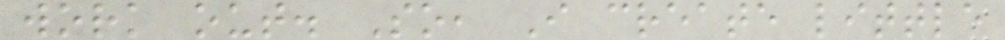work out. So, I create little
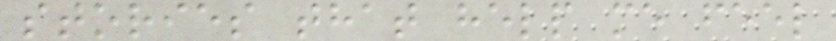stories that help me feel
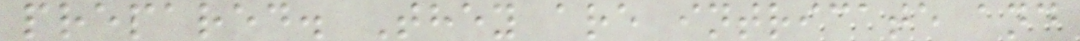prepared. They are intricate and
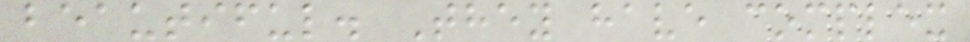beautiful. They have complex
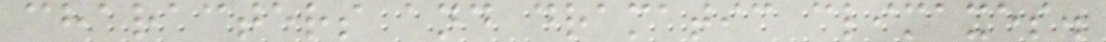characters and dramatic climaxes.
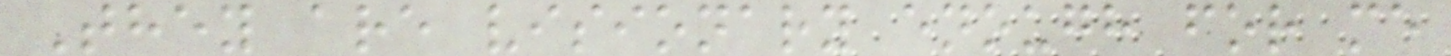They are visionary enough for me
